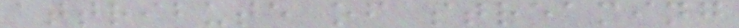attribute of streaming
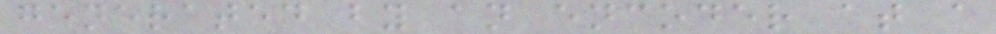generated by an encoder at a
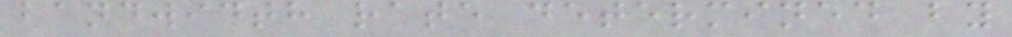bandwidth rate determined by
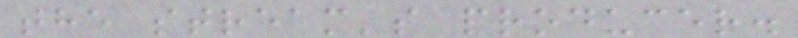the stream's producer.
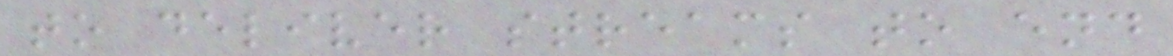to deliver streams to end
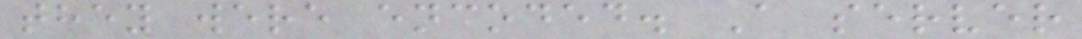they were encoded. A server
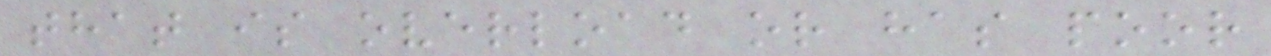that is overload or has poor
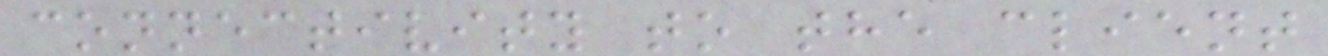connectivity to the client
